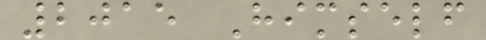2015 Himself
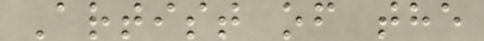Artist of the
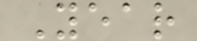Year
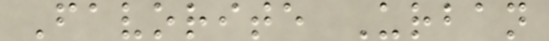Favorite Urban
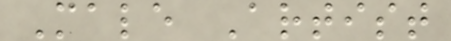Male Artist
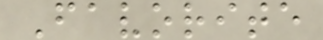Favorite
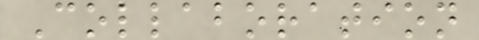Collaboration
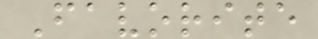Favorite
